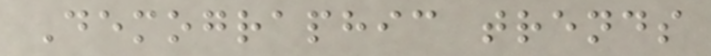Demographic trends
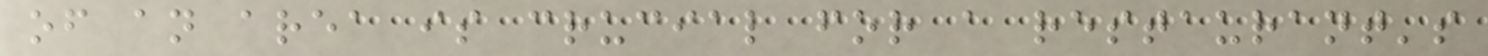of an area is crucial for a restaurant's
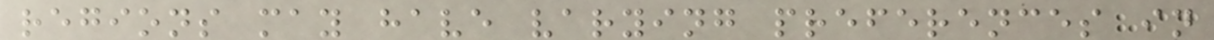regions may have varying preferences in
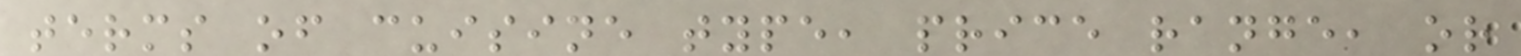terms of cuisine type, price range, or
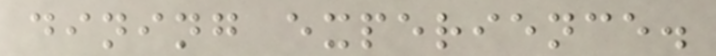dining experience.
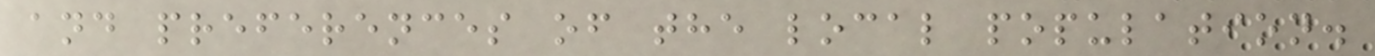and preferences of the local population.
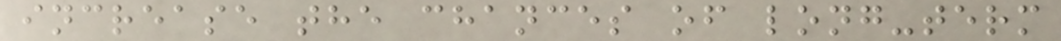increase the chances of long-term
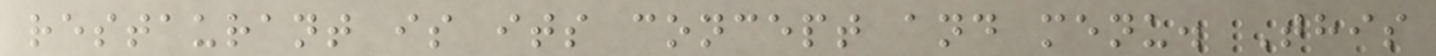restaurant is its concept and menu. This
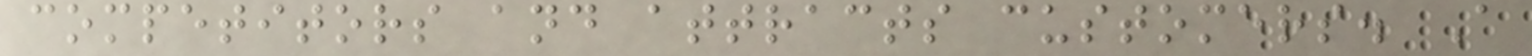competitors and attracts customers. A
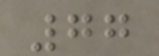77
